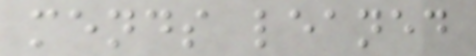mends leaned
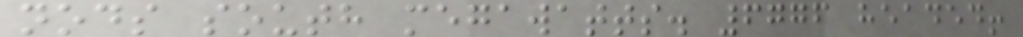nods south megawatts. 6776 headed!
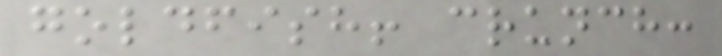goldfish! crunch:
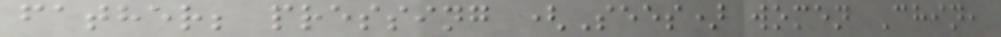father; pressing (Sees) women Chin,
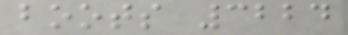boots 3224
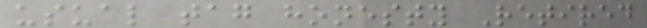usual tag honesty Retired
